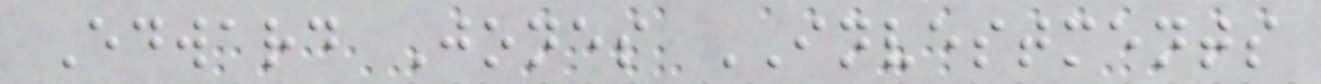Edward Jones INVESTMENTS
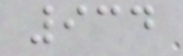934
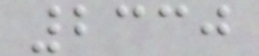2330
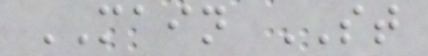MAIN ST
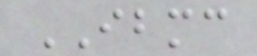IBMC
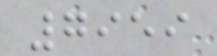7959
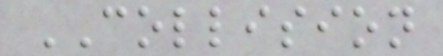COLLISION
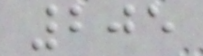205
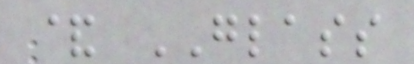& GLASS
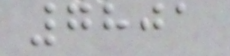7801
